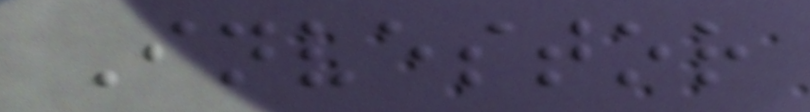Investor
